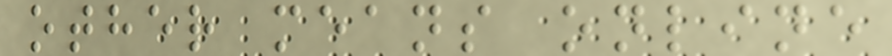other means online
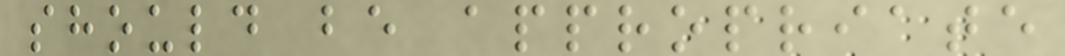should be appropriate
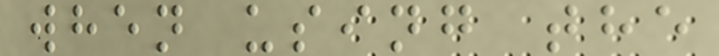when using the
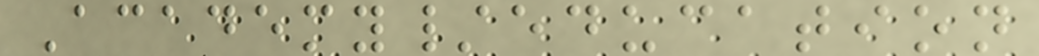Academy/education
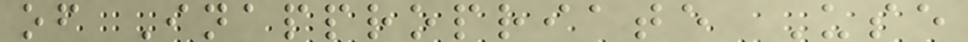of Inappropriate Use
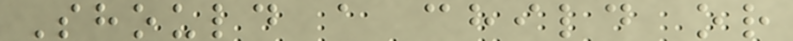Should a child or
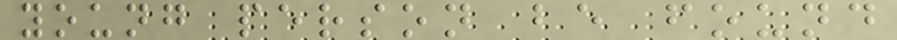young person be found
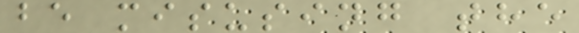be misusing the
